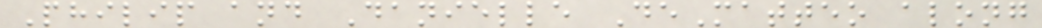Philip and Danielle DeMatteo along
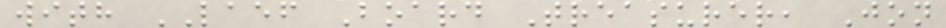with LAEF Board Treasurer, Jon
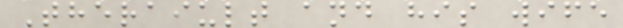Theraiult and his wife
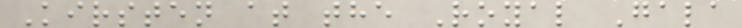Kirsten at the Royal Gala
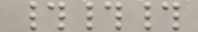###
